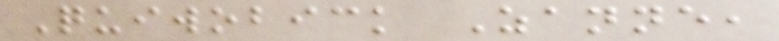Quiwobick Zanne,
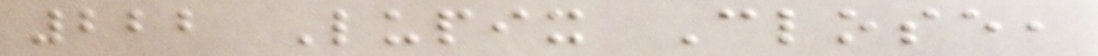222 Lupix Close,
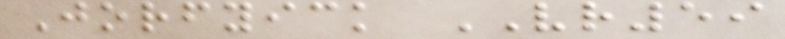Jorfyick VR59
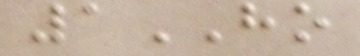1HO
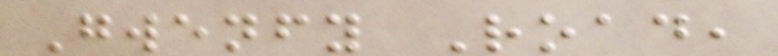Gwenfy Road,
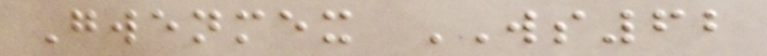Gwenmex WS62
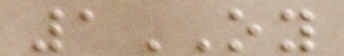1OY
